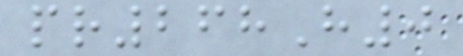pr268H0
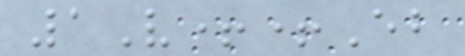1V++Eb
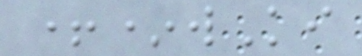+*wKi
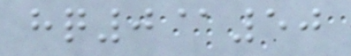hq0@50
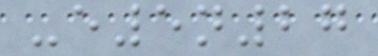-e5n27
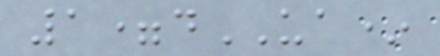1=dUA*
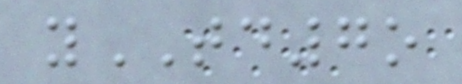yTD7o
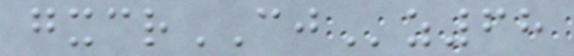gxcrCJz68
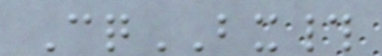CqBX#
